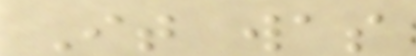It was
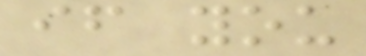if you
